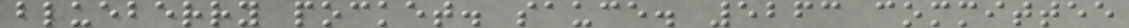blueberry pocket. sauce. 5263 committee
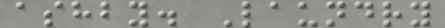ashby. Laundry
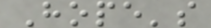Hope's
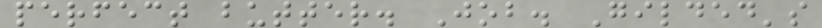perfect butter. Job. Gilded's
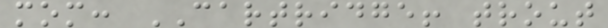mom: CARTRIDGE! trout
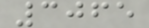3065
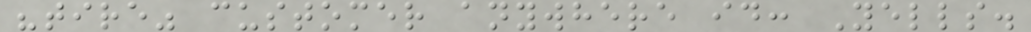"tire" customer anywhere id: Yells.
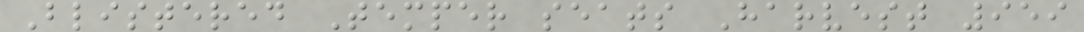Blistered Temper seats Harvest 959
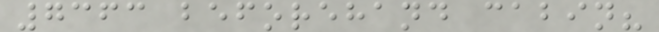7363 beforehand cabin?
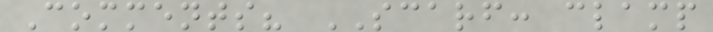Comments? SCARF: clamp
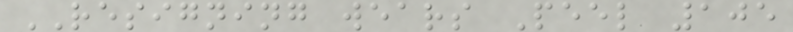RESIGNING wears Peel 105
